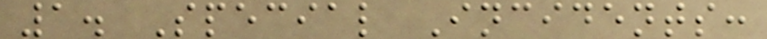1. Special Incidents:
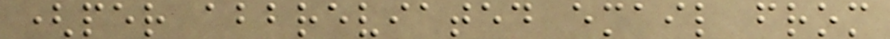(per abbreviated email from
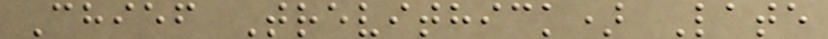Chief Trevithick) Late
